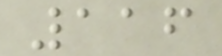116
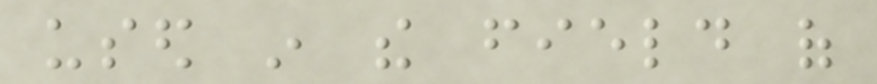used in the field of
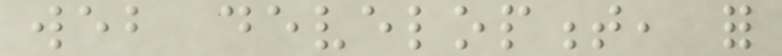web development, for
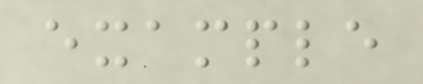example
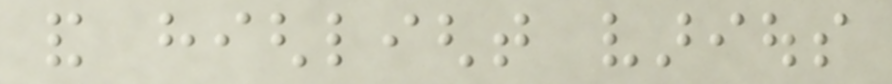and highlight various
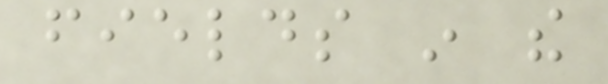fields in the
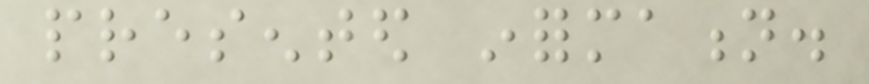presented information.
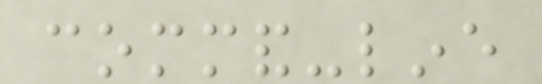command-line
